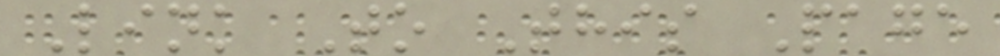Link To This Page
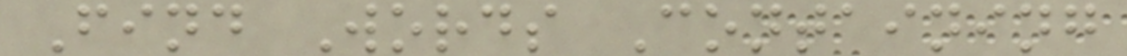Find Words Containing
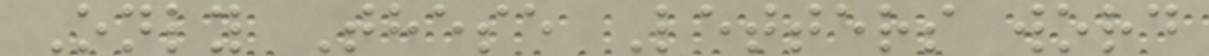Only These Letters word
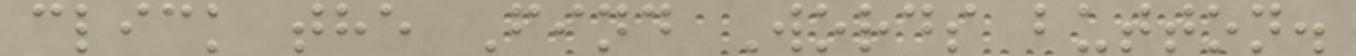click the Find Words button.
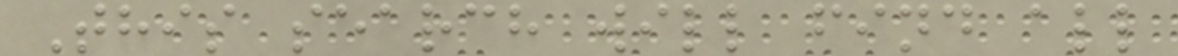This search will find all
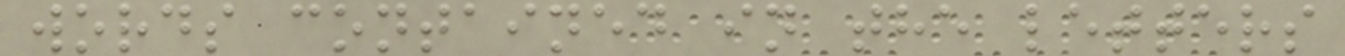words contained in the letters
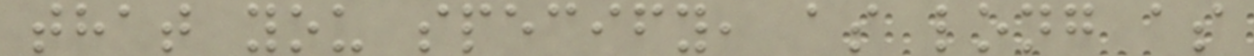that you specify, as long as
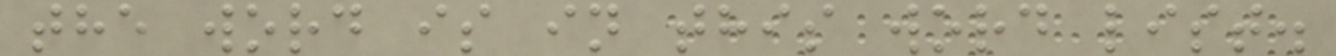the word is in this word list.
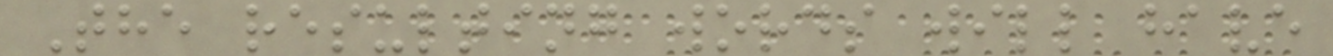The resulting words will have
